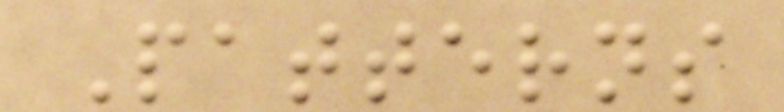Patterns
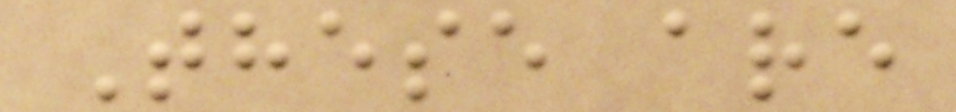These are
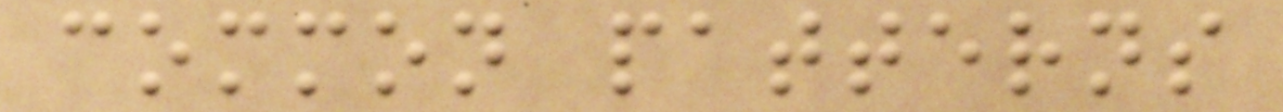common patterns
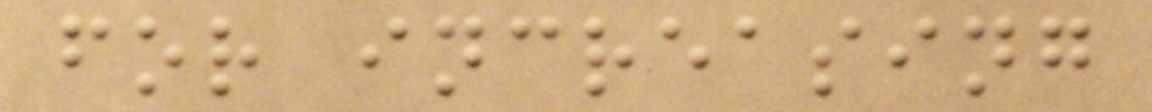for increasing
